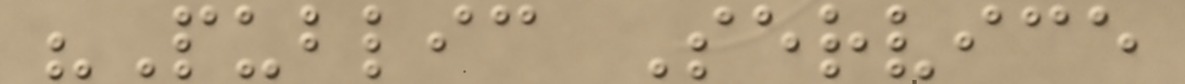"Public Service
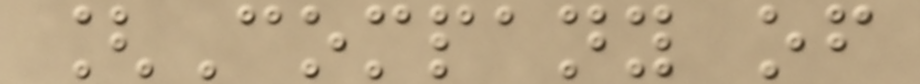[Company of
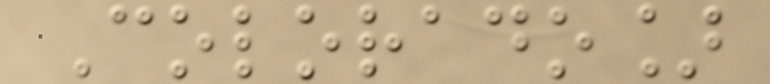Colorado]
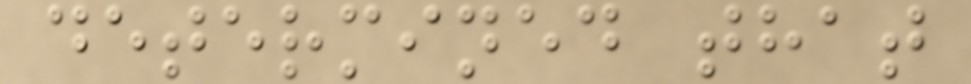determined that
